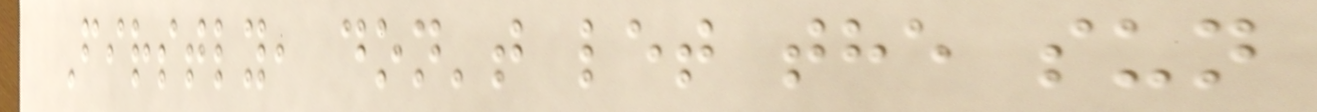Firstly, don't let the sun
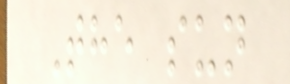The sun
